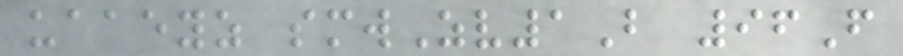uaaeyz smwZv1B 96F
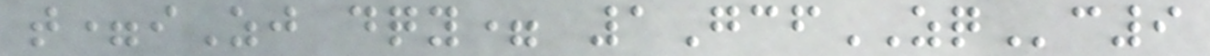t=iZj dqy= 1GcfZQc9
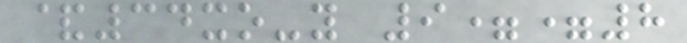&34xo-y 9==8
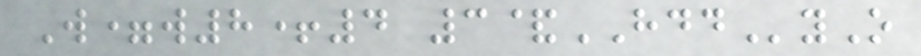W=w8+4 3&HDDyO
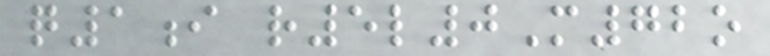q1i r5l0M72o
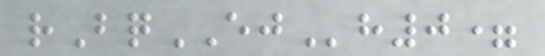rBqEJh0=
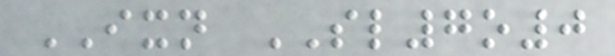IXN SL7o0
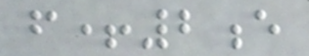f+2e
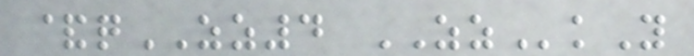&qZZ4 ZZkY
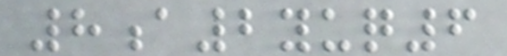8a2yuq6
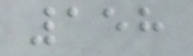158
